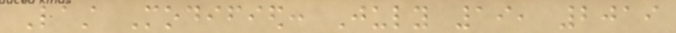Last Modified: July 19, 2019
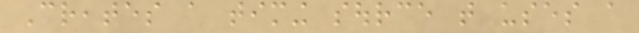Creates a timing source that uses a
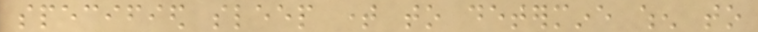specified sleep time to determine when to
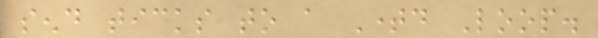send ticks to a Timed Loop.
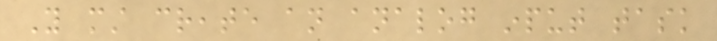You must create an analog input task
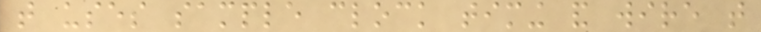that uses sample clock timing and wire that
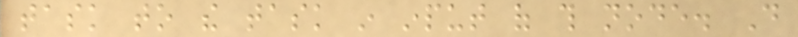task to the task in input of this node. Do
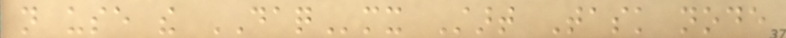not use the DAQmx Start Task node
